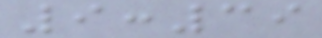9:39
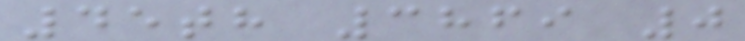45th 3869 0
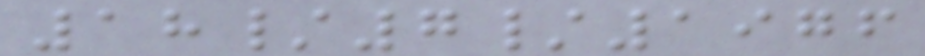18/7/1976
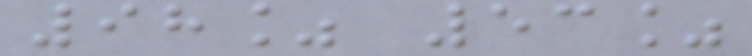98% 53%
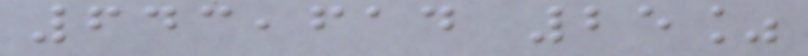643,614 25%
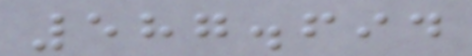587.694
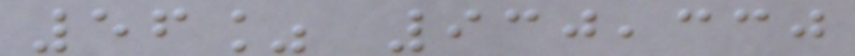56% 930,330
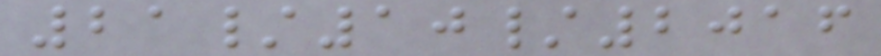21/10/2016
